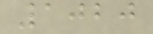1020
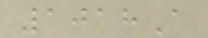1018A
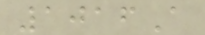1016A
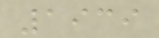1939
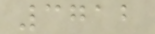3712
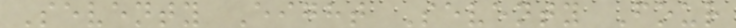Seventy Eight Seventy Four
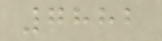7882
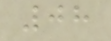08
